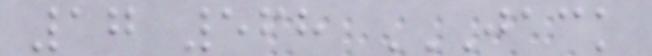17 568 JACK
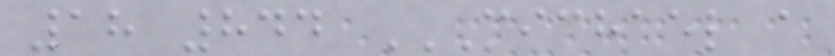18 844 MICHAEL A
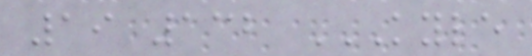19 132 KYLE
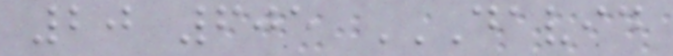20 605 DAVID
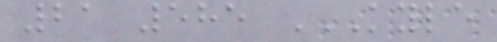21 585 KYLE
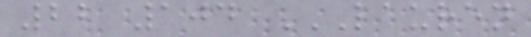22 104 LAUREN
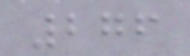276
